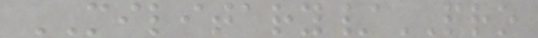MILITARY/PRO
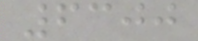6300
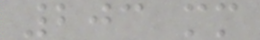203 mm
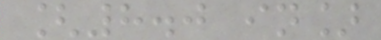[8.0 in]
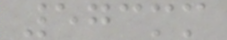573mm
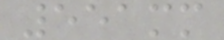551mm
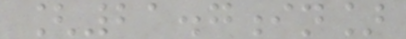[21.7in]
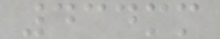434mm
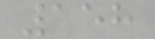158
